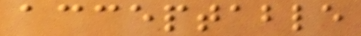acceptable
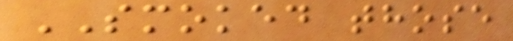SMOKED those
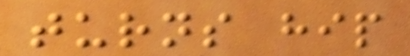turns hip
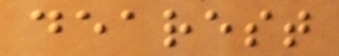dearest
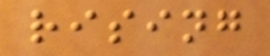rising
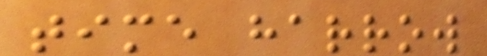time harrow
